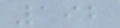192
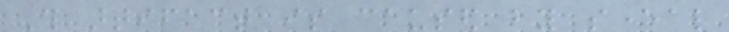This artifact is caused by several
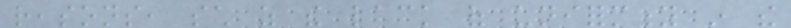reasons, such as the lack of uniformity in the
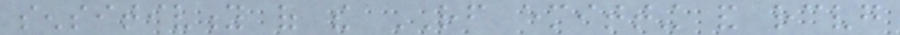sensitivity of the RF emitting and receiving
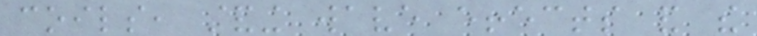coils, standing wave effects and the
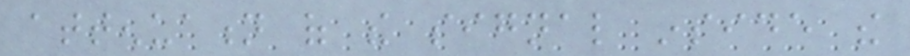attenuation of the signal inside the
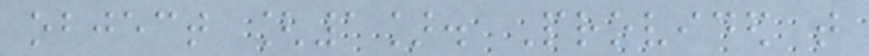object [1]. Provided that
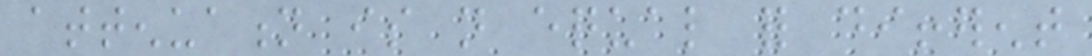attenuation is not equal for different
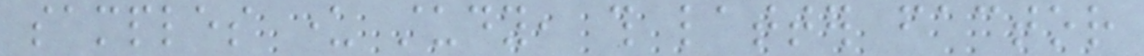samples under study, this latter factor
